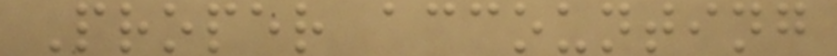Proper accounting
